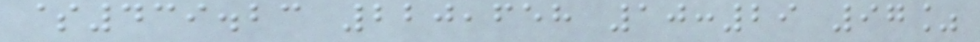$439.23 220,658 10:29 97%
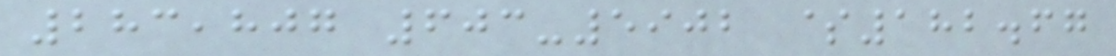283,807 603-5902 $182.67
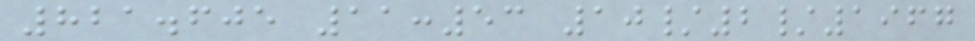821.605 11:53 10/2/1967
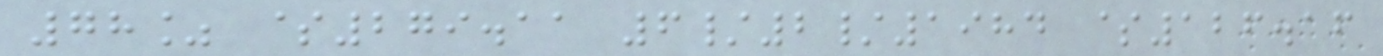78% $279.11 6/2/1984 $126.16
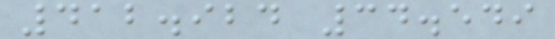412.924 34.549
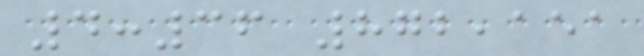4:36 872,151
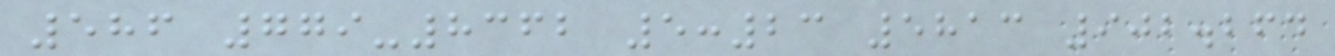586 779-8362 5:23 5813 902.264
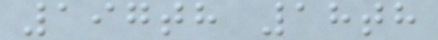197th 18th
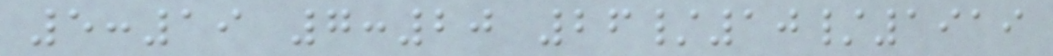5:19 7:20 26/10/1919
